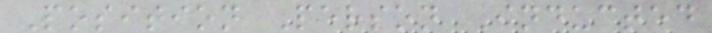Position Person Inducted
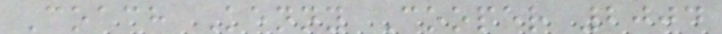Coach Kenny Cooper 2004
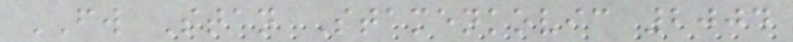FW Stan Stamenkovic 2004
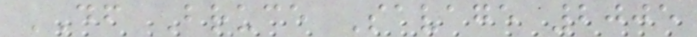DF Bruce Savage 2005
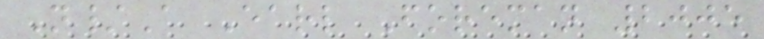N/A Earl Foreman 2005
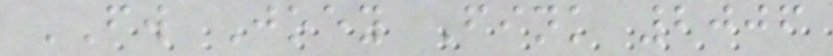FW Joey Fink 2006
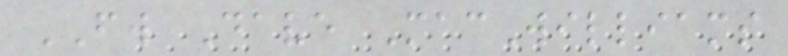FW Dave MacWilliams
